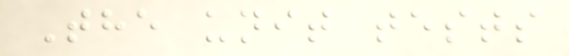The unit tests
